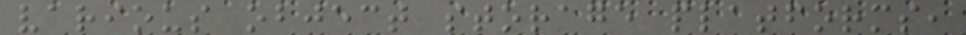various object storage platforms,
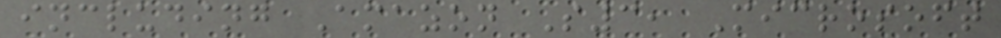including Amazon S3, Microsoft
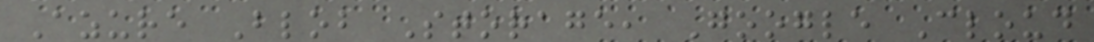Azure Blob Storage, Google Cloud
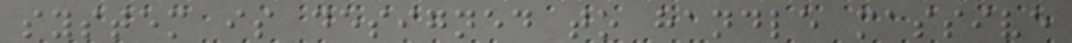system is designed to handle massive
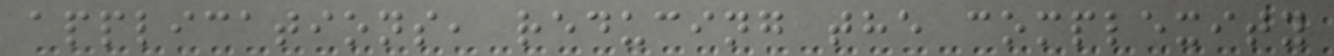applications, reducing the complexity
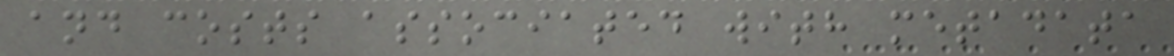and costs associated with metadata
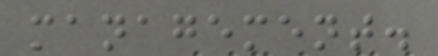management.
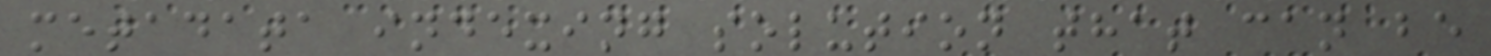metadata indexing solution that can be
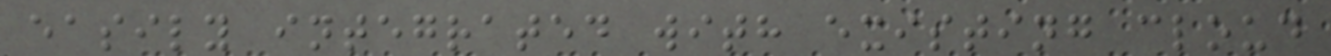easily integrated with existing cloud
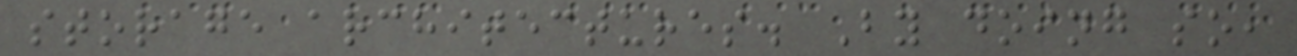storage architectures. By doing so,
